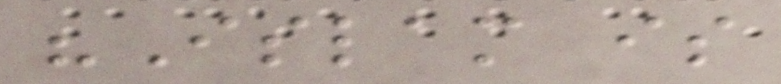"Islam is
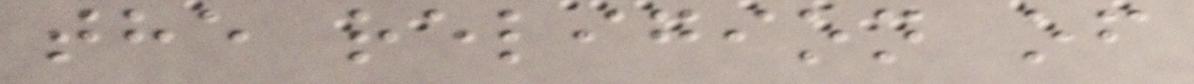the religion of
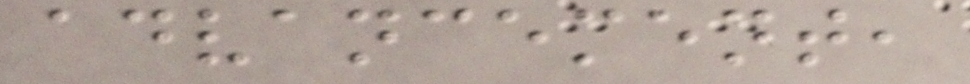advancement,
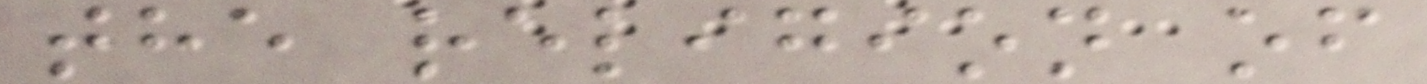the religion of
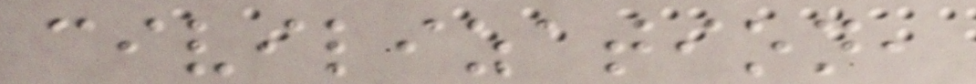civilization,
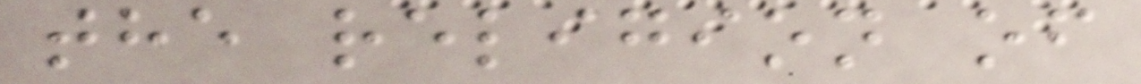the religion of
